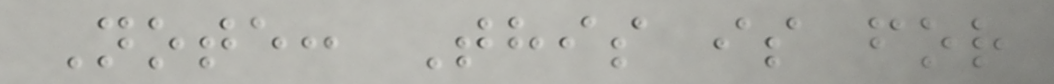Note: This is for
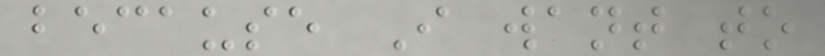because I want to
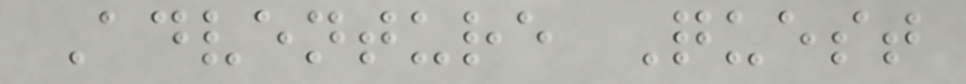Adventure Quest
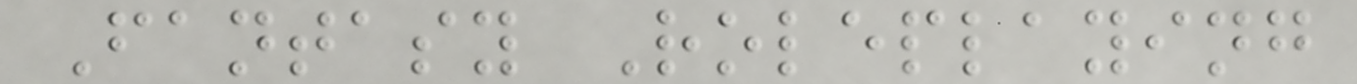Fantasy Roleplaying
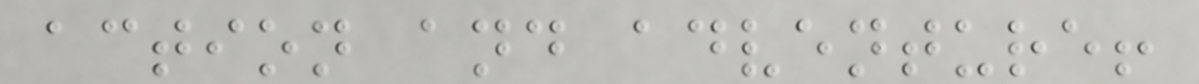action and adventure!
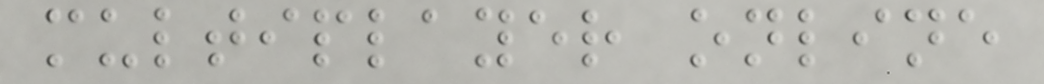multiplayer online
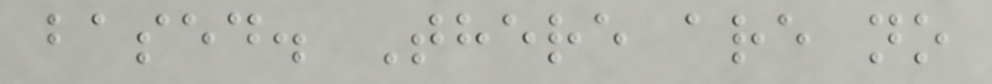based. There are no
